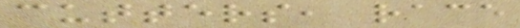cutters, race
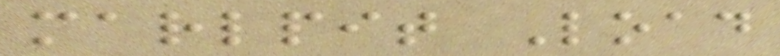marlpit Load
